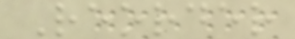Reorder
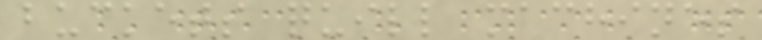buckets quill machines
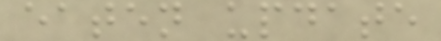eaten update
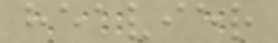heavier
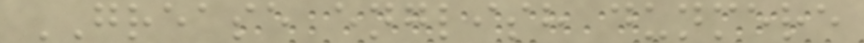GREASE english dunmere
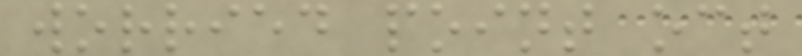worried point oct
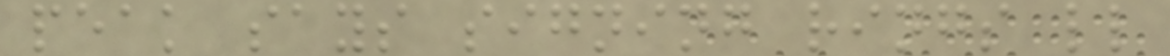peak says signing rings ll
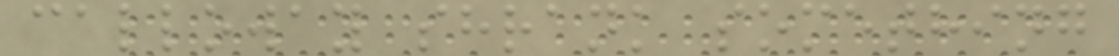calloway shrank something
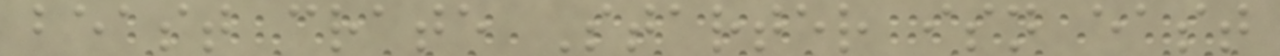beast crate Starter isn east
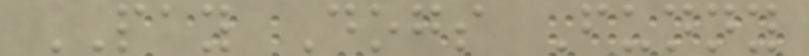PAY Dogs Funny
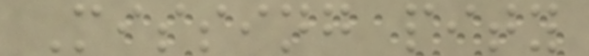Missing pity
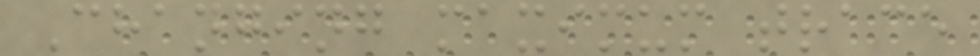Changing maximum trace
